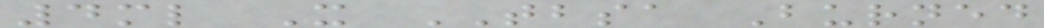4ml X TBSA Burned
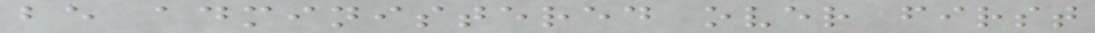be administered over first
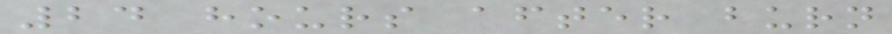24 hours after burn
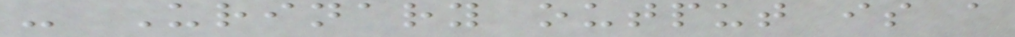- Urinary output is a
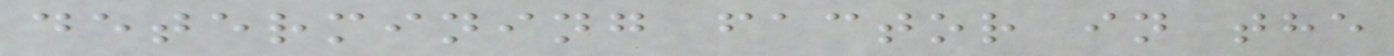determining factor in the
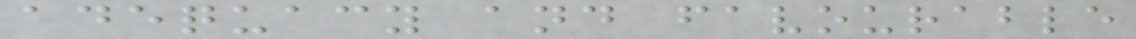adequacy and favourable
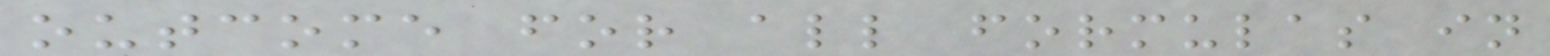outcome for all formulas in
